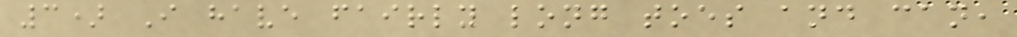3) I have fairly long toes and can,
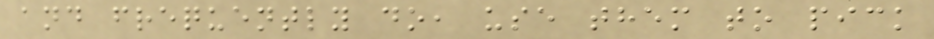and frequently do, use them to pick
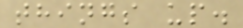things up.
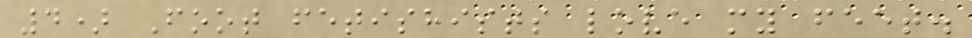4) Foot fetishists love my feet.
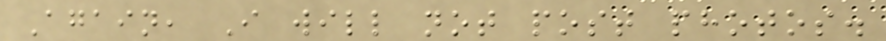Again, I will not post photos.
